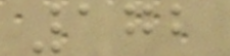172
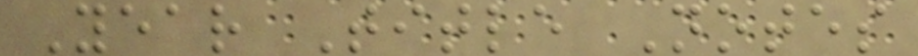Year Title Notes
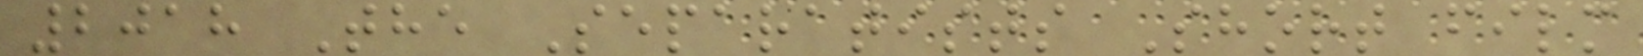2018 The Separatists Short film
